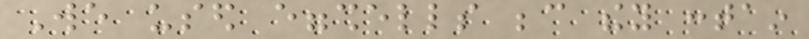We used eggshells because they contain
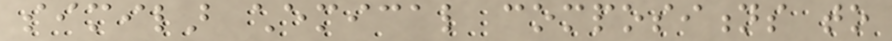similar chemical compositions to
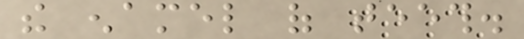the enamel of teeth.
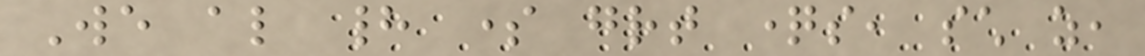We also had some great questions, such as,
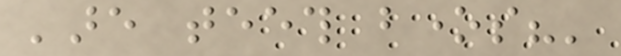'are teeth bones?'
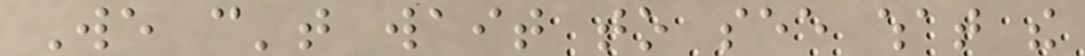We can't wait to see what the
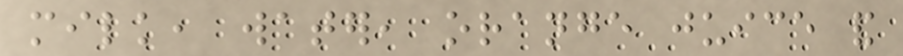milk, water, orange juice and
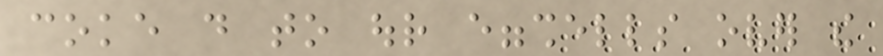coke do to our eggshells over the
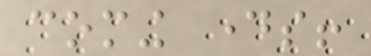coming days!
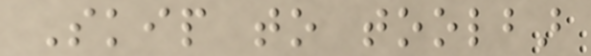Skip to toolbar
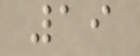19
